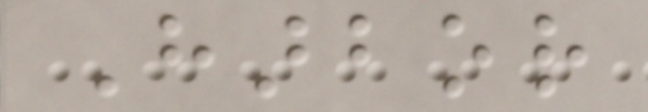Harbor
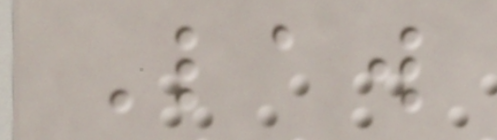Law
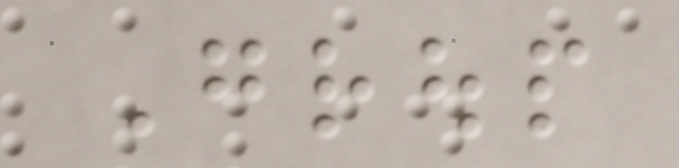Group
